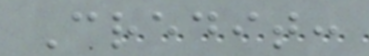Credit:
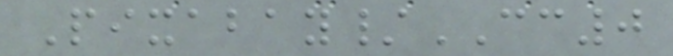Pixabay/CC0
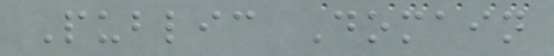Public Domain
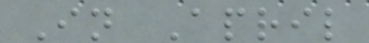In April
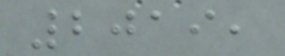2019,
